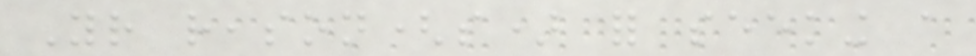Your reason(s) for seeking a
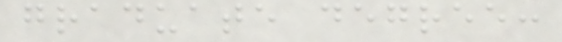graduate degree:
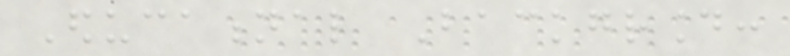Educational Background:
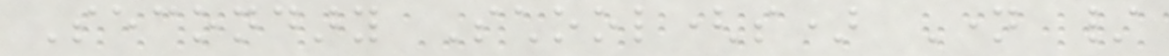Secondary School(s) Name /
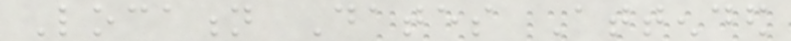Location Dates Attended
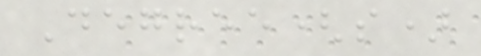Degree(s)
